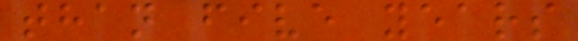than five years
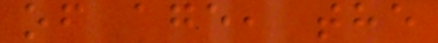of age, the
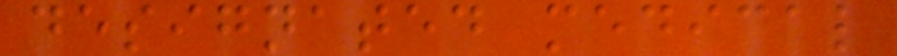designated medical
